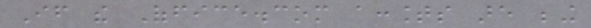If the Office.com accounts are being
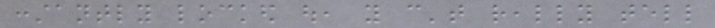constantly locked out, you can't really tell
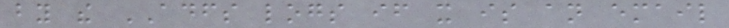by the ADFS logs if it is an email
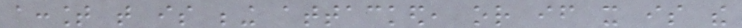account that is being attacked, or if it is the
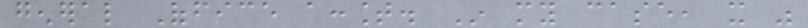general Office account. In my case, it was
